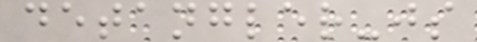detangler-js
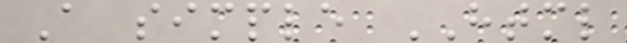A simple HTML
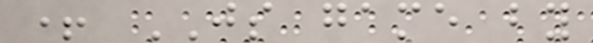+ JS game by
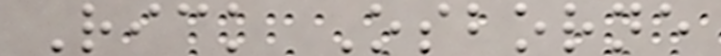Rick Osborne
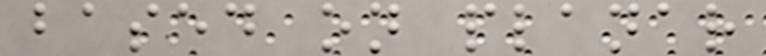based on planar
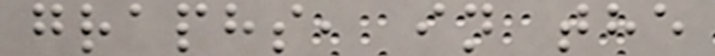graphs, in the
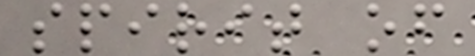spirit of
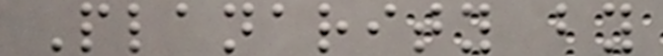Planarity by
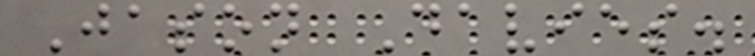Jason Davies.
